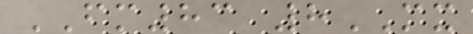FM83 8MX
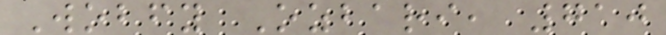Wobfy Ozbari, 710
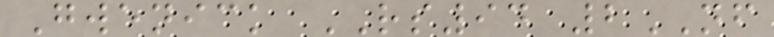Gwenick RS94 2NF
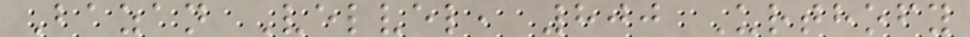Bazan Velvel, 800 Urthofy
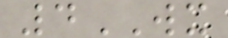4WX
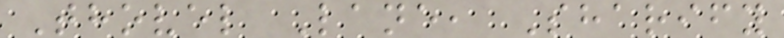Thovel Lane, Sharify
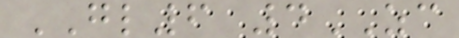GL6 4ZC
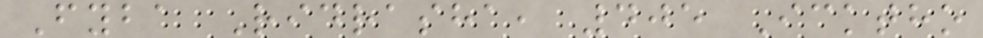Fyba Ridrasha, 405 Icktho
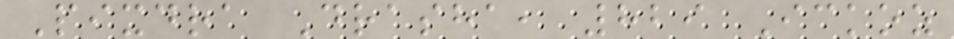Pixdra Drasha, 829 Ickoz
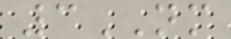3NM
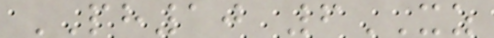PH10 6XZ
